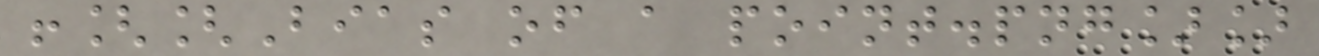![[Bias of a point.png]]
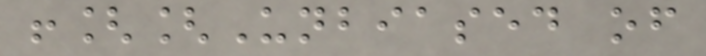![[Unbiased of
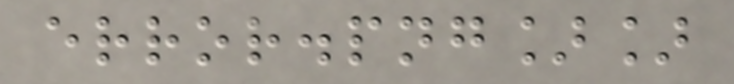error.png]]
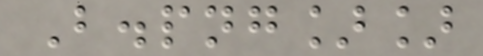B.png]]
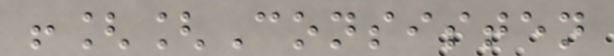![[Consisten
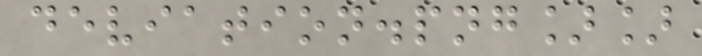deviation.png]]
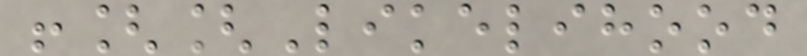![[Likelihood
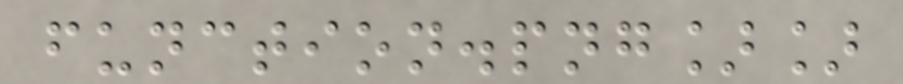function.png]]
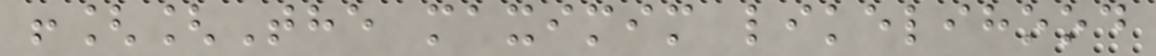![[The maximim likelihood
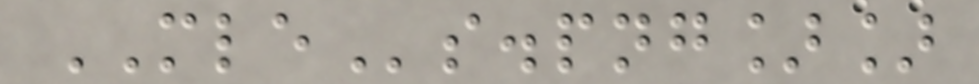MLEs.png]]
